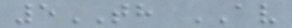5TH AV
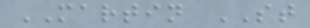MARTIN ST
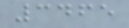3465
